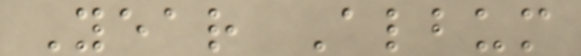Year Album
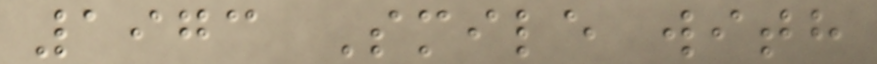1973 Smile with
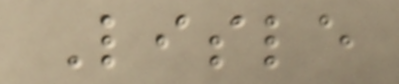Lisle
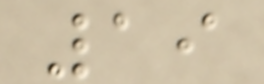19
